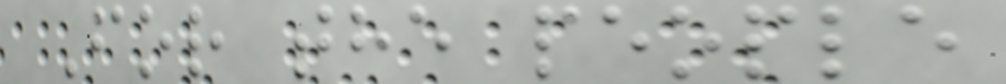For the people
